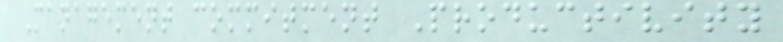Management commitment Productivity
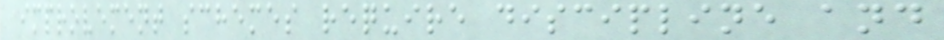improvement schemes require discipline and
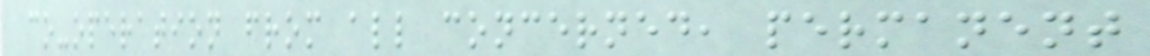co-operation from all concerned, permanent
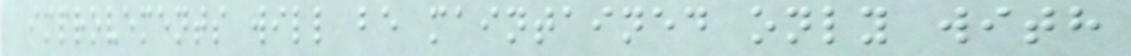improvements will be maintained only with
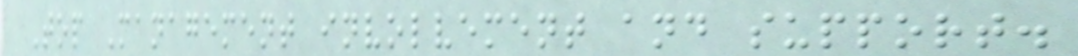Top Management involvement and support.
